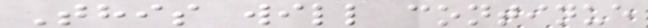This will continue
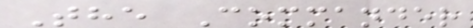The Commander
